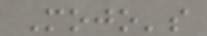Mojo's
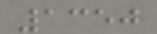1350
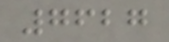7627
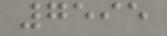7595
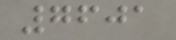7601
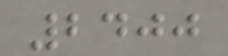2400
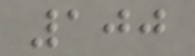100
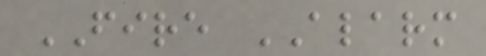FIRE ALARM
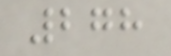278
